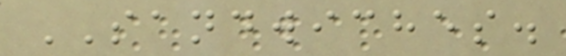SANDWICHES.
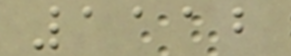1112
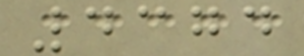4374
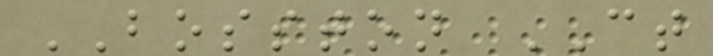BOSSTON CT
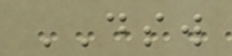DSW
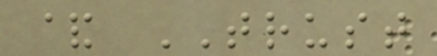& TRUST
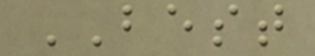BEST
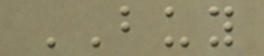BUY
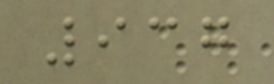937
